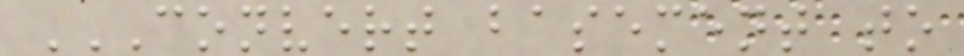CONVERT BASEMENT TO
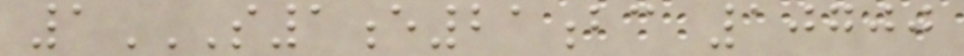1S1E21BC 10700
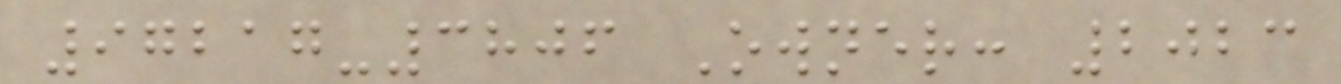97217-3806 Owner: 2023
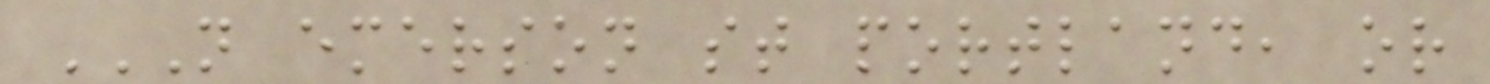N EMERSON ST PORTLAND, OR
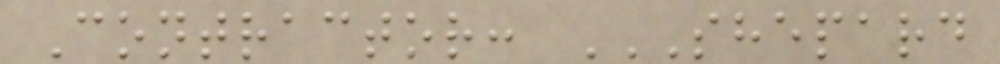Contractor: SHEPARD
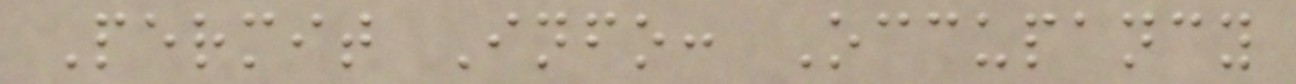Permit Info: Occupancy
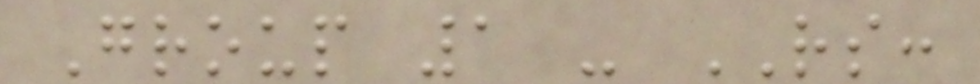Group 1 - RS:
